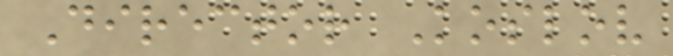Director Koslov
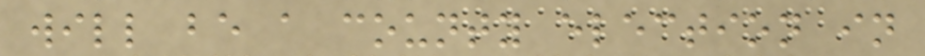will be a county election in
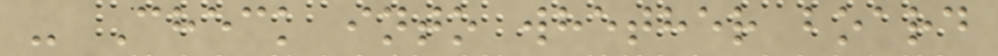- Check into whether board
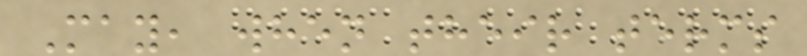May, when their terms
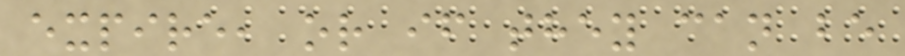expire, or if they can be
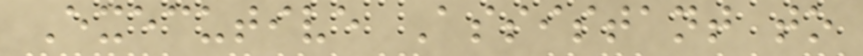Executive Assistant to
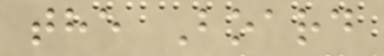the Board
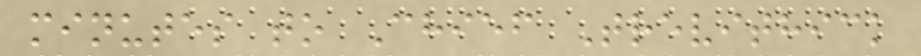minutes to Chief Trevithick
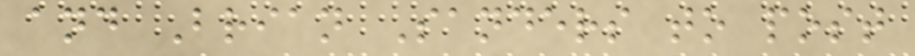and Brian Sanders to post
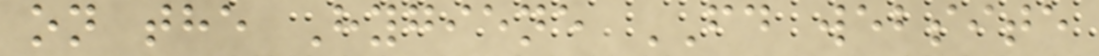on the Hygiene FD website
